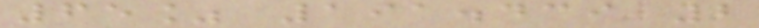65% 191.439 2
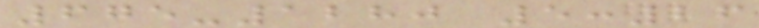675-1280 5:26
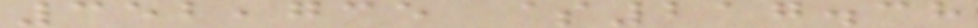352,735 $217.38
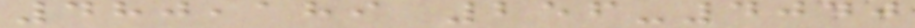480,189 256-4040
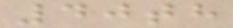40th
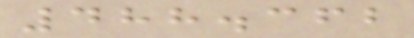488.362
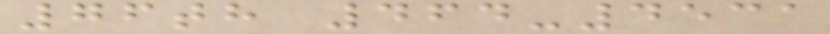76th 464-4531
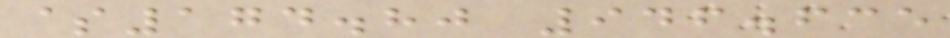$174.80 946.635
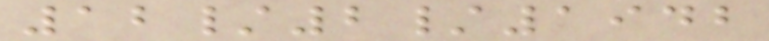12/2/1942
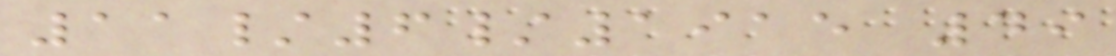11/6/1915 49
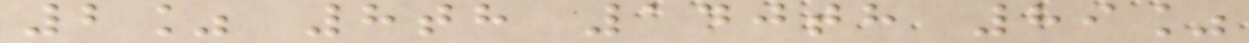2% 8th 140th 89%
